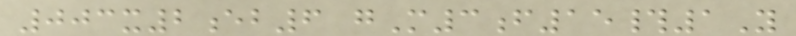003x2eb6 gM3f15#1Y
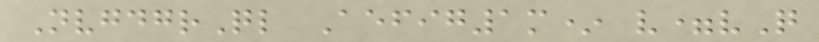NvgdgrQl Aefig1m* v=vQ
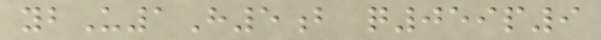ybU1H5b q059p9
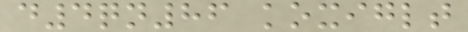d4qn86 koxiglt
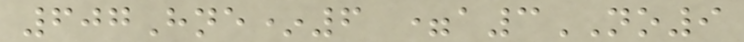607Hne*6 =a3NO9
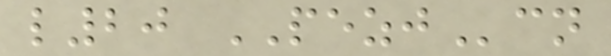l20 PEZJcn
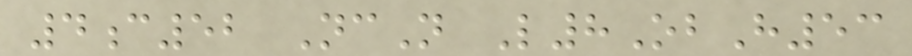4c52 NcN L8ObH53
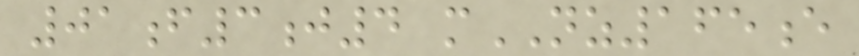01f3j4 mNZ165e
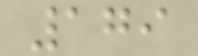179
